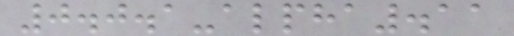0.0.1-alpha.11
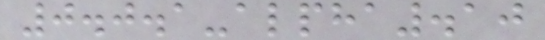0.0.1-alpha.10
